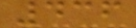436
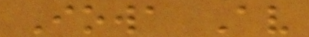Iowa Av
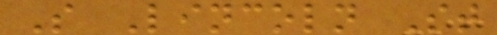S Lincoln St
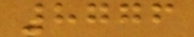8776
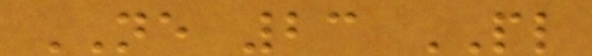NE 23 PL
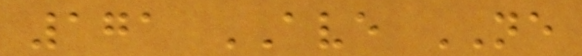171 AVE NE
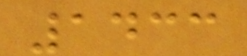1433
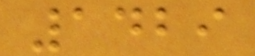1429
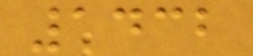1432
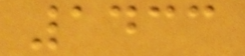1433
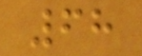68
